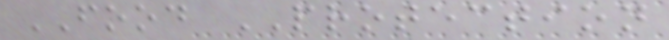FOOD PROTECTION
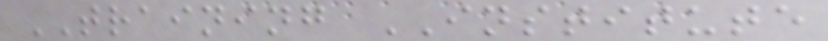TRAINING INSTITUTE
